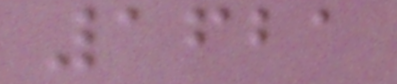1621
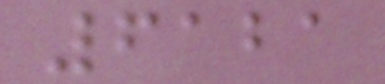6121
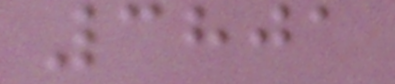3801
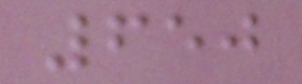650
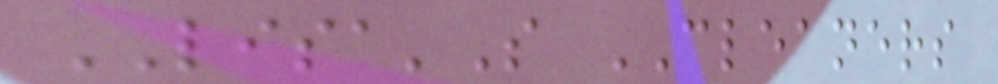LISA'S CLEANERS
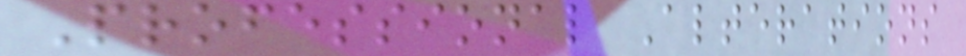Professional Alterations
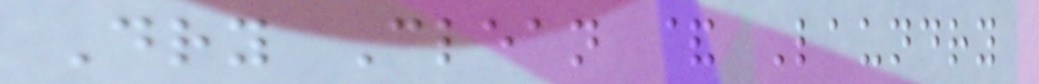Dry Clean & Laundry
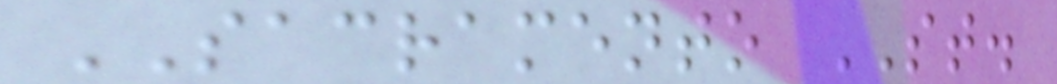SACRAMENTO ST.
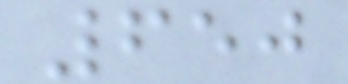650
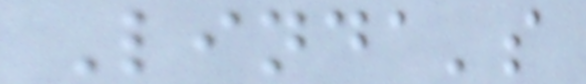Linda's
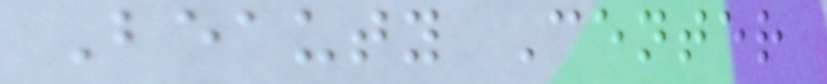Beauty Center
